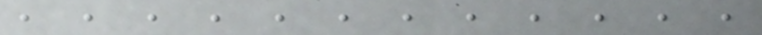, , , , , , , , , , , ,
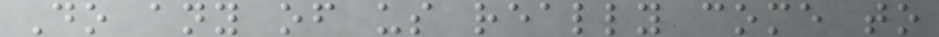Do any of us really come to
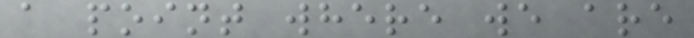a point where we are
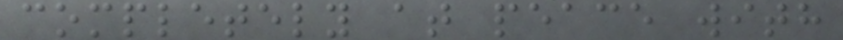completely at peace with
